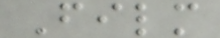Film
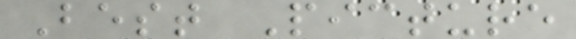Best Picture
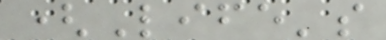(Life's
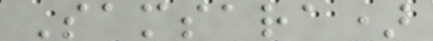Samsara)
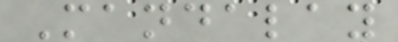Mandalay
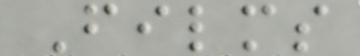Films
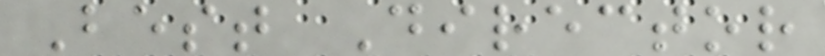Best Director
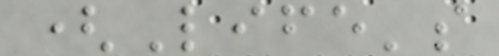(Life's
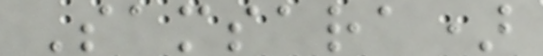Samsara)
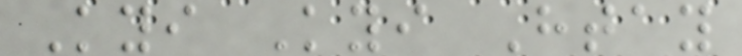Kyi Kyi Htay
